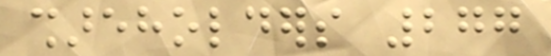shareholders 277
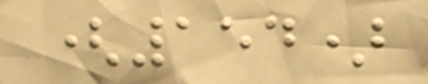(154)
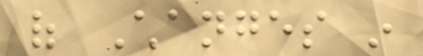of Changes in
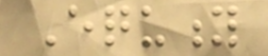Equity
